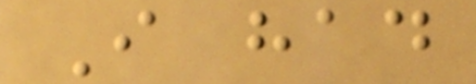I had
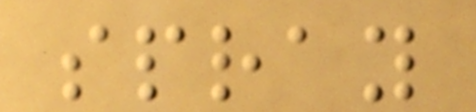spray
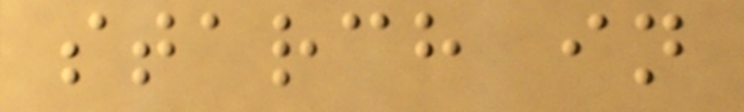starch in
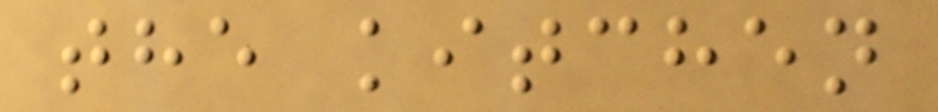the kitchen
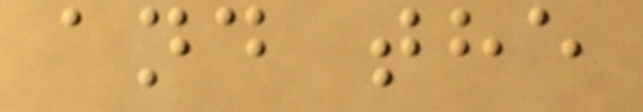and the
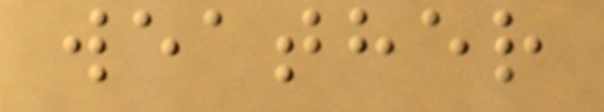weather
